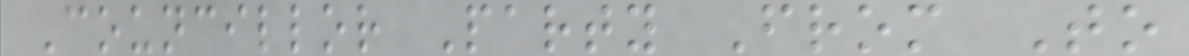Councillor Party From To
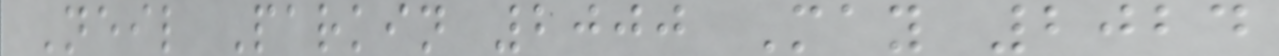Neil Parkin 2000 May 2024
